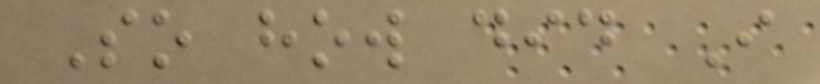So how did I
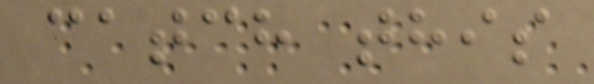catch this
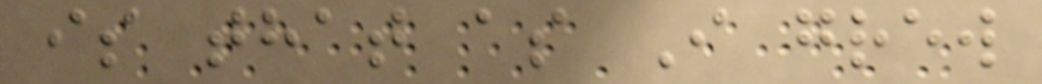is that as I grew
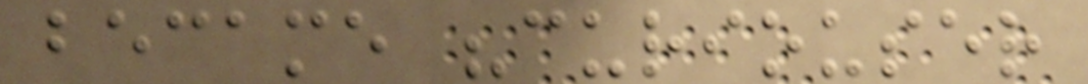became "curiouser
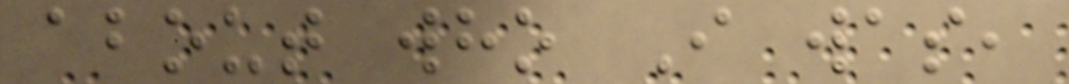about who I was,
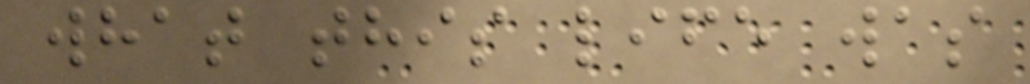what this life was
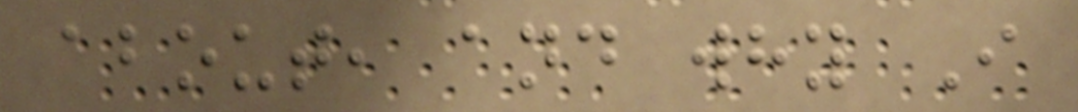about, and why I
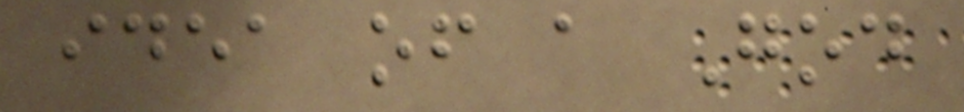idea of a God
